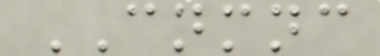CNMNC
